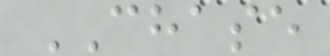CHASE
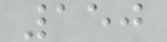150
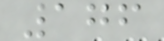176
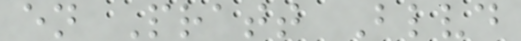en Pratt Blvd
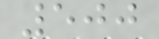500
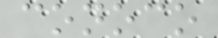conoco
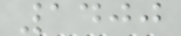1400
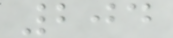204
